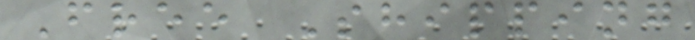Free Shipping
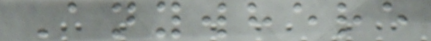Anywhere
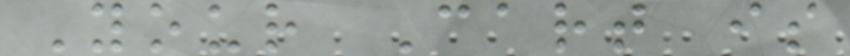Your Cart is
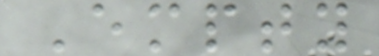Empty
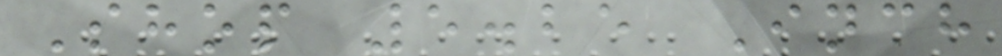Shop 5.25 Inch
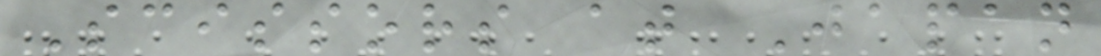Scissors at Japan
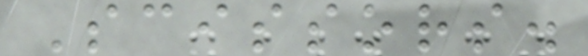Scissors.
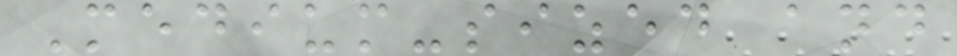Medium-sized and
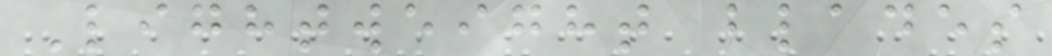Lightweight blades
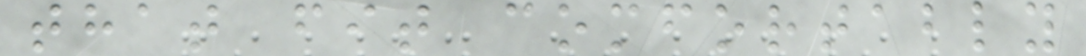that fit comfortably
